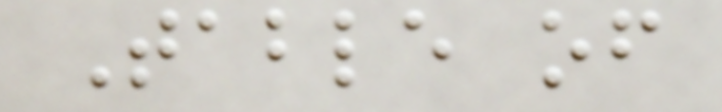Table of
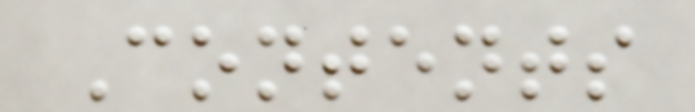Contents
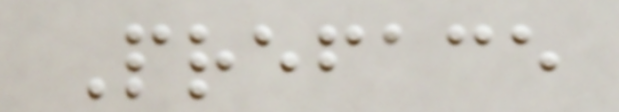Preface
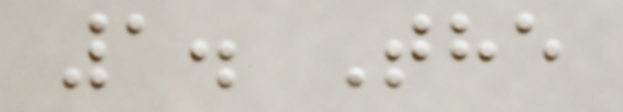1. The
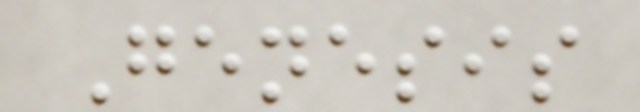Genesis
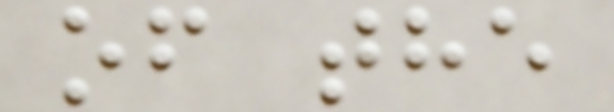of the
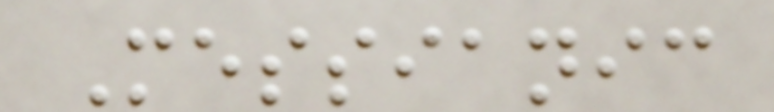Messianic
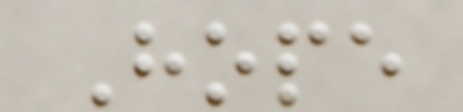Hope
